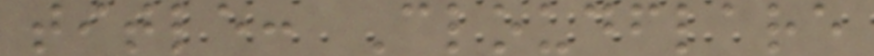title: Cloudflare
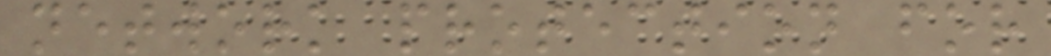network protection for
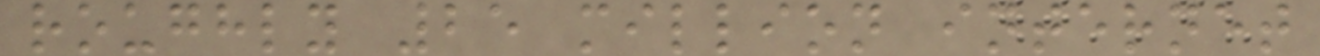roughly 25 million internet
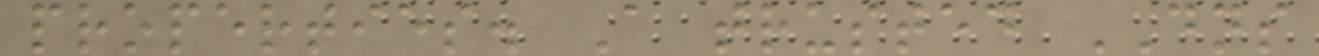properties. A trusted DNS
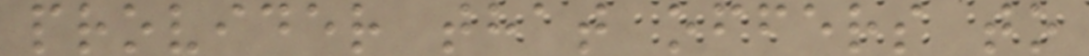provider that offers to
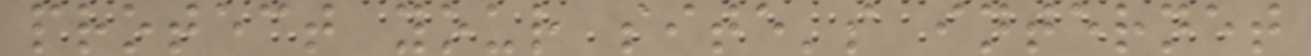protect your site's internet
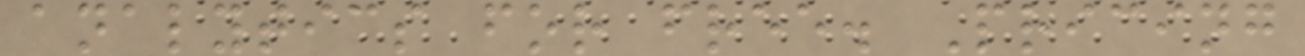analytics for free. Pricing
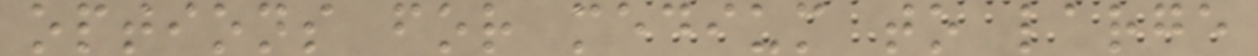options for medium to large
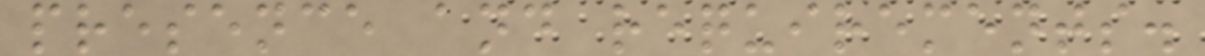presence and requirements.
